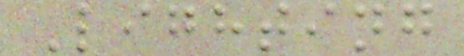Lighting
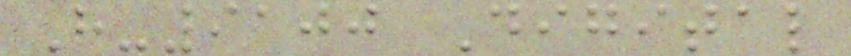H-9100 Digital
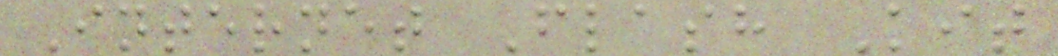Internet Flash Kit
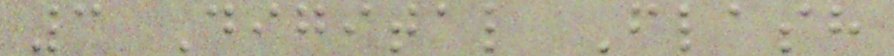3 Digital Flash
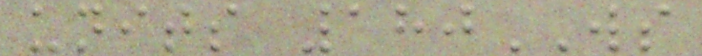units 180WS
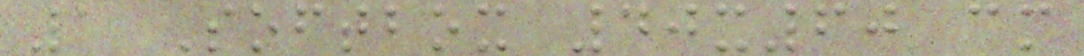1 Softbox 40x60 cm
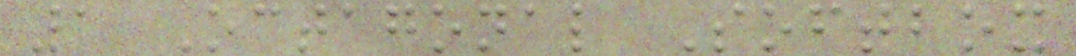1 Octagonal Softbox
